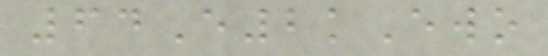64E2kEwo
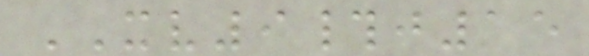XV9#j15
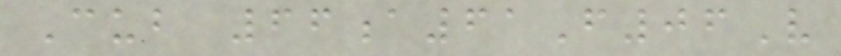Cub 66a61F06V
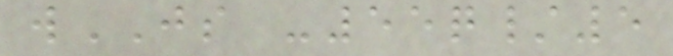wJS -55q/5
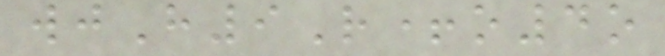wjH9R+o4o
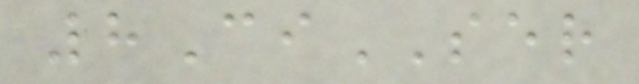8CiSER
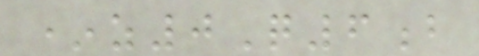*z0Q6b
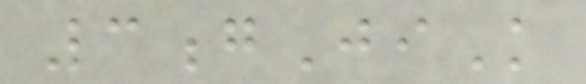3gJiK
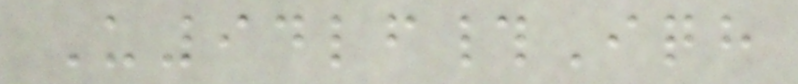U94lf#Iqh
